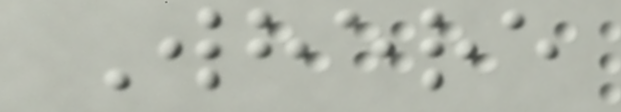Where
